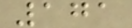171
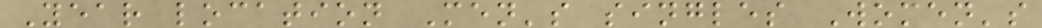Year location Men's singles Women's
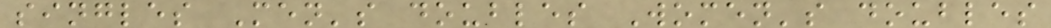singles Men's doubles Women's doubles
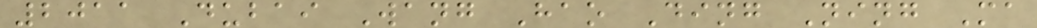2011 Dubai Wang Hao Ding Ning Ma
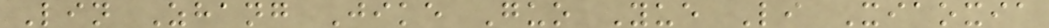Lin Zhang Jike Guo Yue Li Xiaoxia
